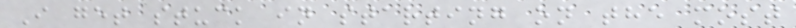I get stuck in starting on the most
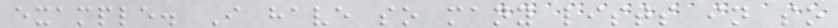example. I have so many lists in so
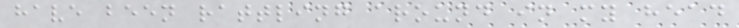have been rattling around in my head
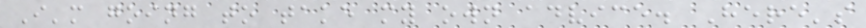I'm going to take my own advice. Here's
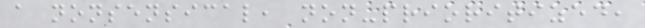a nonsensical, non-prioritized,
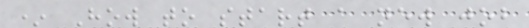* How to start a new job
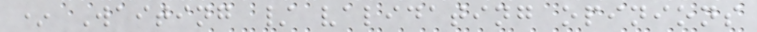* Waiting / validating opinions
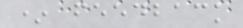* feedback
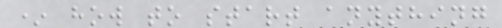* how to start anything
